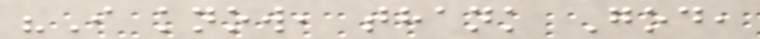"I know, thank God,
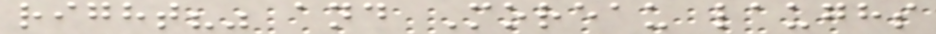right?" and Moreau laughs
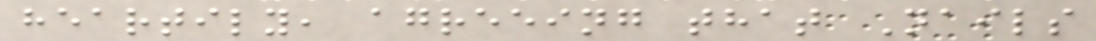heartily, agreeing that Nails
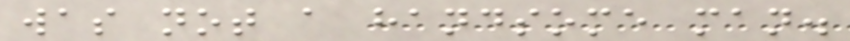was not a handsome man.
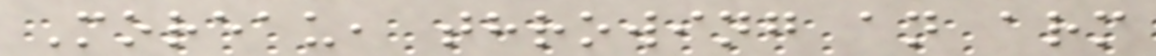Moreau, throwing an arm
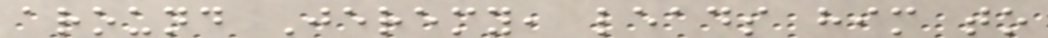around Jeremy, leads him to
